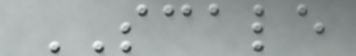SCALE
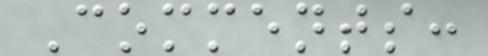Comments:
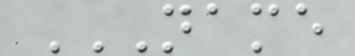NAME
